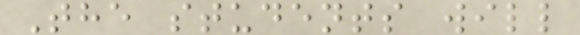The students will
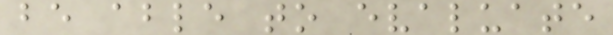be able to evaluate
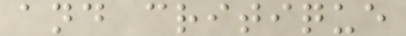and critique
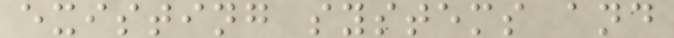existing systems and
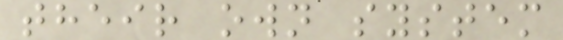their own system
